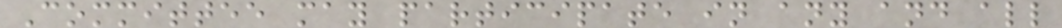Committee may participate in any and all
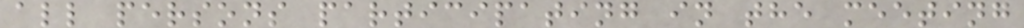all persons participating in the meeting
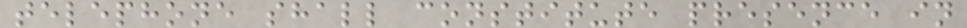telephone shall constitute presence in
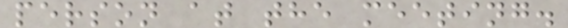person at the meeting.
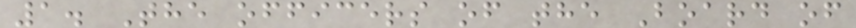1. The officers of the Board of
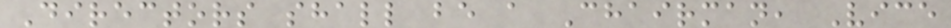Directors shall be a Chairman, Vice
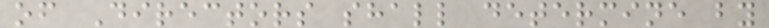of Directors shall determine by
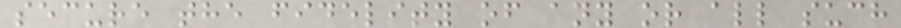secure the fidelity of any or all such
